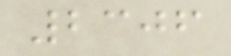2306
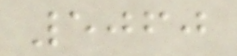5060
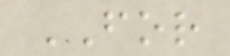FOR
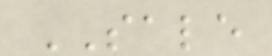SALE
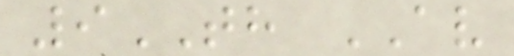9TH AV
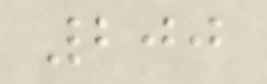200
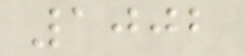1002
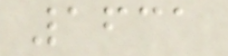1631
